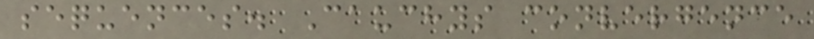sequences. Cauchys convergence
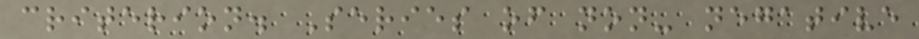criterion. Series of non- negative
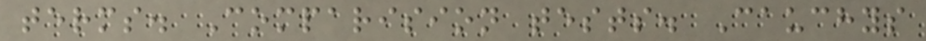terms. Comparision tests. Cauchys
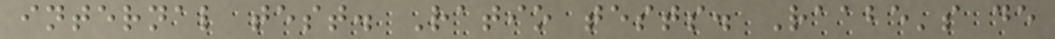internal test. Ratio tests. Raabe's de
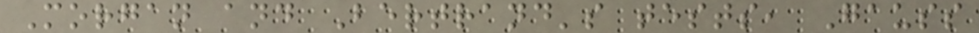Morgan and Bertrand's tests, Gauss
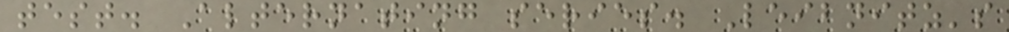test. Alternating series. Leibnitz's
